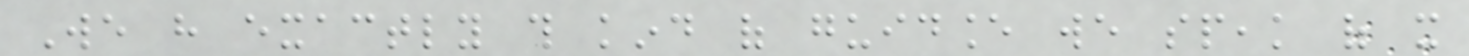We have exactly this kind of guidance we speak of it
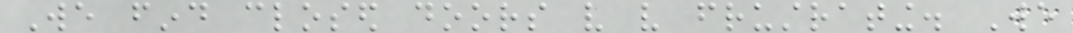We find closed doors very very frustrating. We
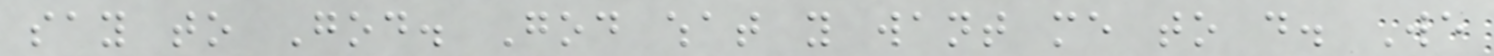say to God. God what you want me to do. We
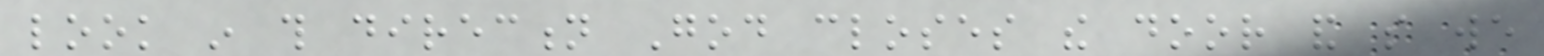look in this direction God closes the door and so we
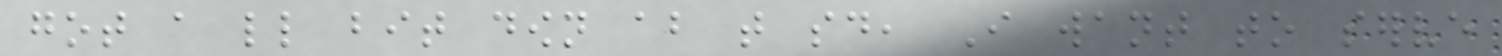got a little bit down about that said, I want to serve
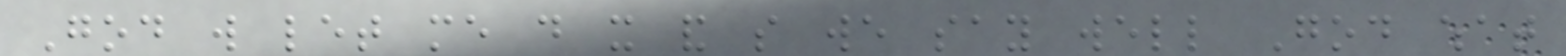God will let me do it and so we say well God what
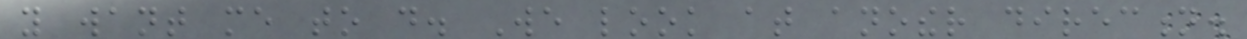you want me to do. We look at another direction.
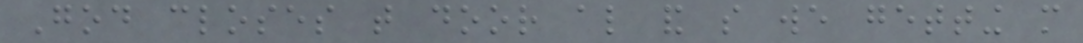God closes that door also and so we getting more
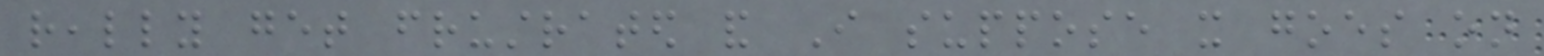really get frustrated and I suppose it goes on
